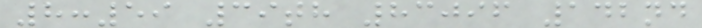8:59 39th 83096 142nd
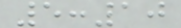5:10
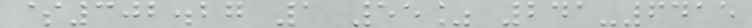$302.27 1 55% 241-6415
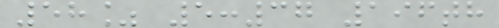58% 5:37 196th
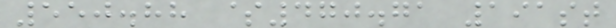550.88 $470.71 191st
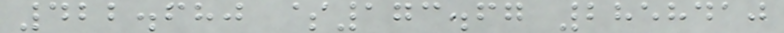422.680 $173.67 2858410
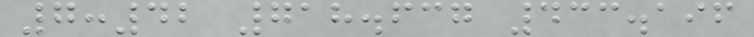7:42 718.637 433.196
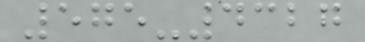575-4327
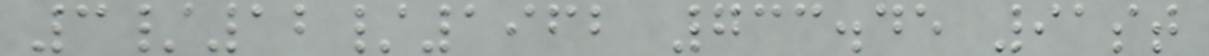3/12/1962 733.45 91st
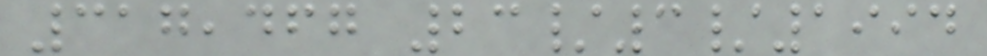317,467 23/3/1994
